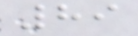89
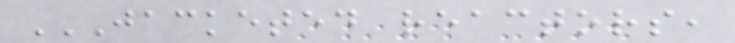JACKETED REACTORS,
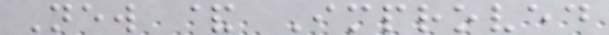New & Improved
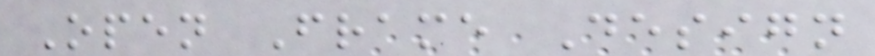Open Frame Design
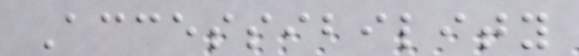Accessibility
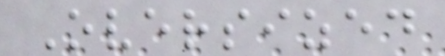Oversized
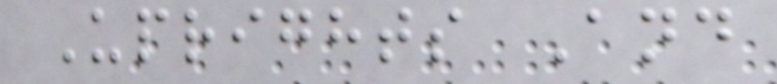Uprights And
